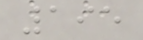195
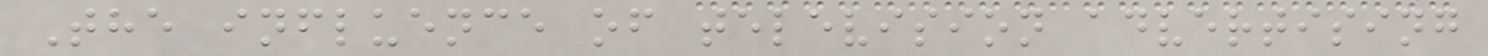The influence of television advertising
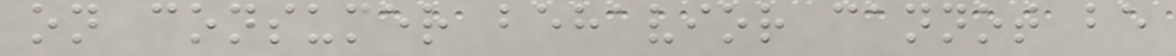on consumer behavior cannot be
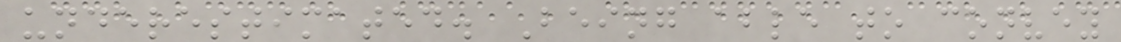underestimated. Being able to convey
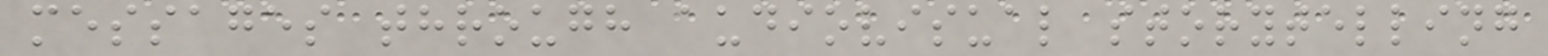messages through audiovisual storytelling
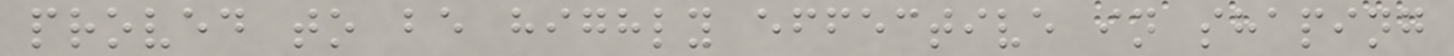proved to be highly effective in shaping
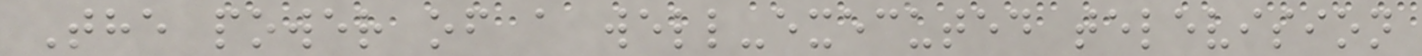The power of a well-executed television
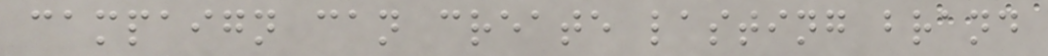campaign can create lasting brand
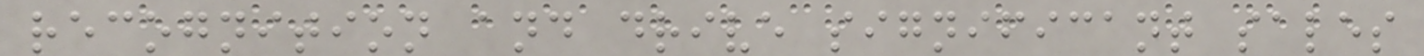recognition and drive significant sales
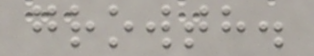growth.
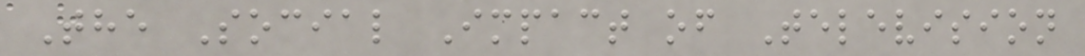The Social Impact of Television
